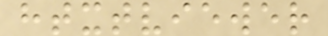htxtviewer
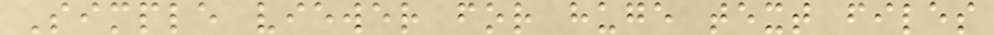Simple viewer for huge text files
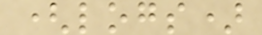(logs)
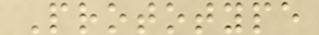Prototype
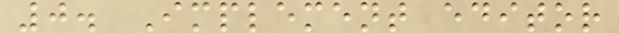0. Implement editor
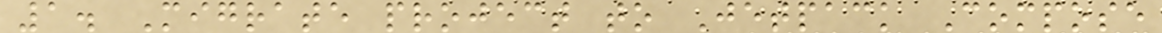1. Migrate project to Jetpack Compose
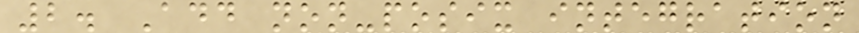2. Add non-posix integration
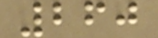260
